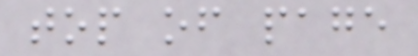top of page
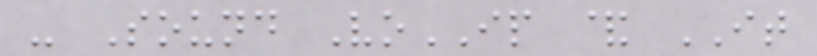- Sound VoIP & IT
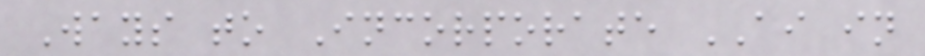Ways to Incorporate AI in
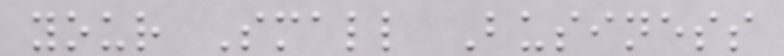your Small Business
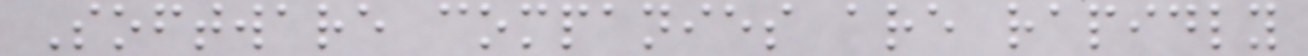Software companies are rapidly
